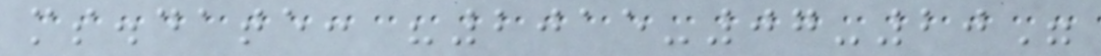ms.date: "2015-07-20"
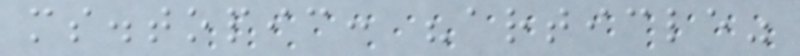ms.topic: "article"
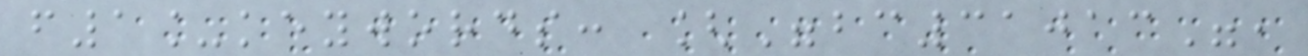f1_keywords: ["bc31013",
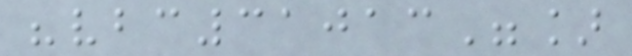"vbc31013"]
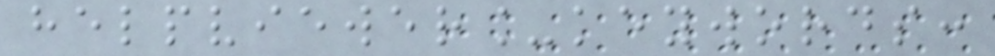helpviewer_keywords:
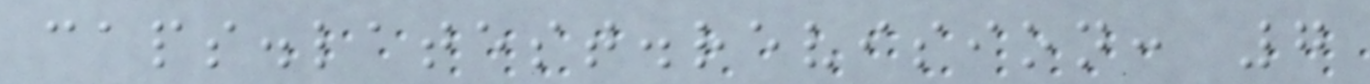caps.latest.revision: 7
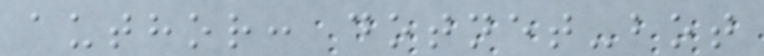author: dotnet-bot
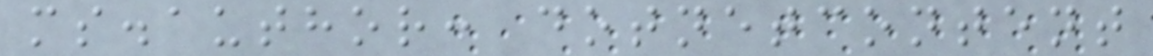ms.author: dotnetcontent
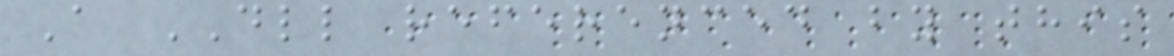A DLL referenced by this
